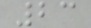23
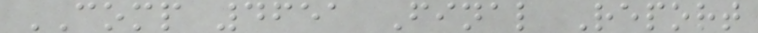COMP 4651 Final Report
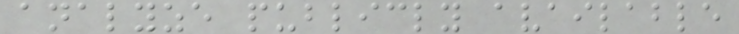analyze publicly available
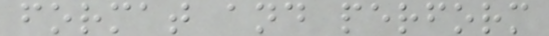format and perform
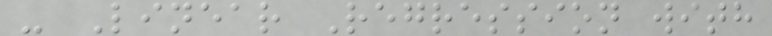- Linear Regression with
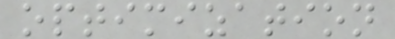optimization
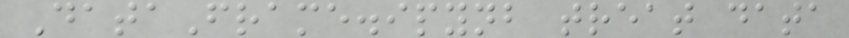DataFrame.ipynb treat data
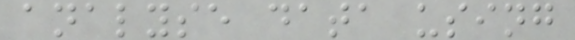analyse data using
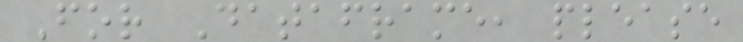For Dataframe, please
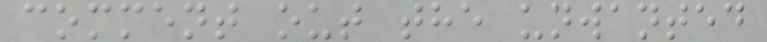comment out the unwanted
